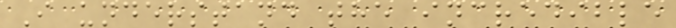I understand the incredible
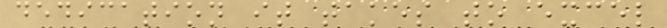dedication it takes to excel
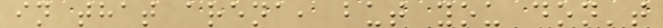in that arena, but you don't
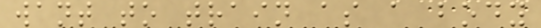want to train as a body
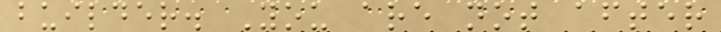builder. You are not after
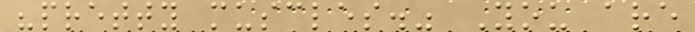"pretty muscles." You are
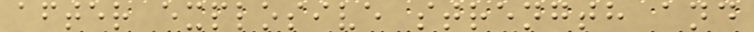after explosive strength and
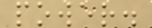power.
